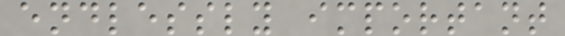endlessly important
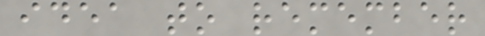idea to remember
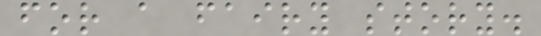for a fairy story.
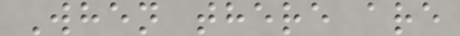When there are
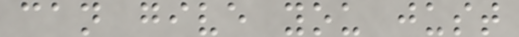can give you just
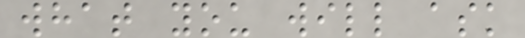what you will ask
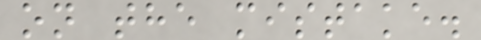on the mistake.
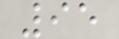95
